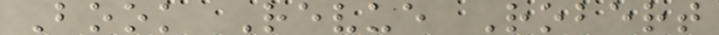Book Revue Robert
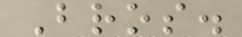Bros.
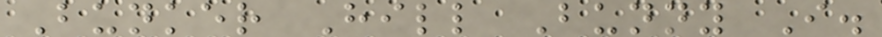Bunker Hill Bunny I.
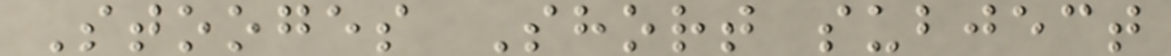Stooges Short subject
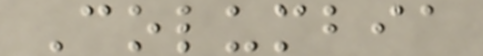Columbia
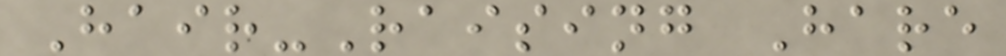Hair-Raising Hare
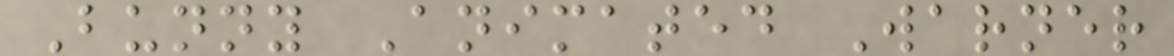Bunny Animated Warner
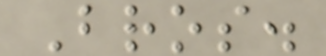Bros.
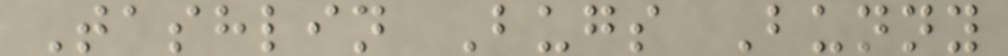Tashlin Bugs Bunny
